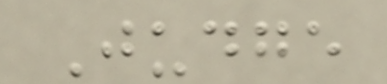Judge
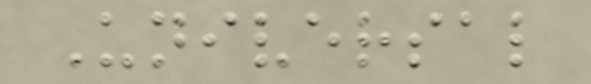Universal
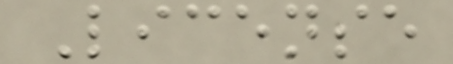License
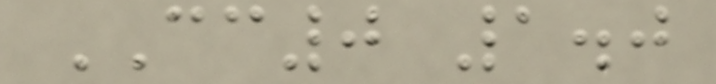CC0 1.0
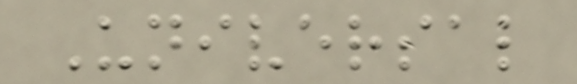Universal
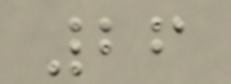26
